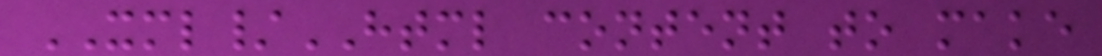XML/HTML content to make
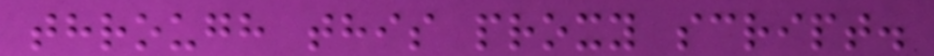through this proxy script.
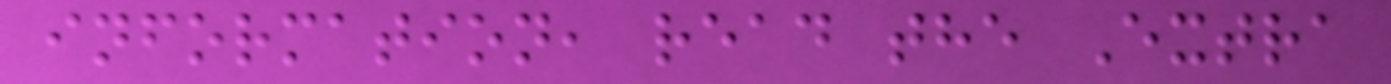information, read the Extra
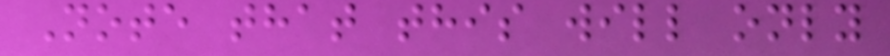Note that this will only
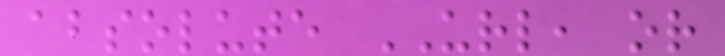absolute URL, or
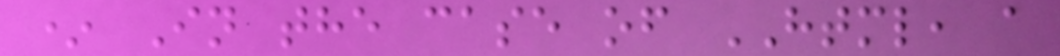* In the case of HTML, a
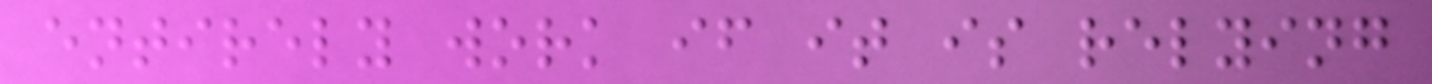entirely work if it is relying
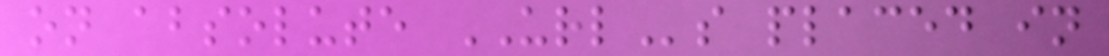on absolute URLs placed in
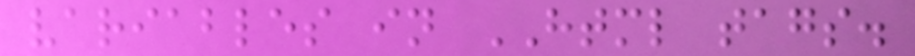variables in HTML tags.
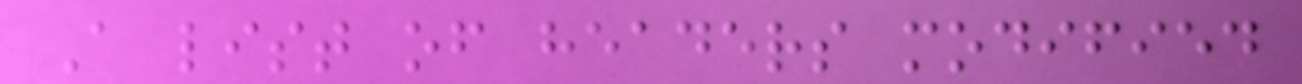A list of headers modified
